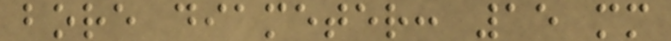bore diameter: 15 mm
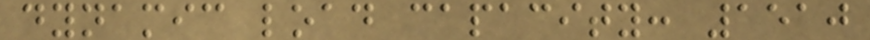dynamic load capacity: 1510
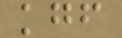kgf
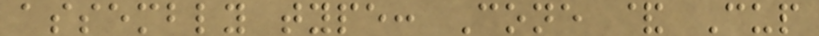assembly type: Cone & Cup
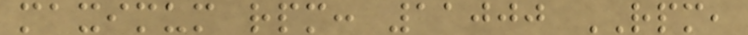maximum rpm: 11000 RPM,
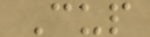Cup
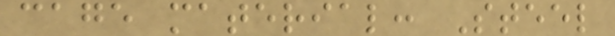cage material: Steel
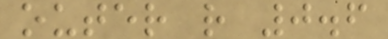outer r 0.6
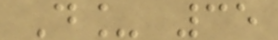D_ 35
